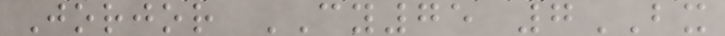Jorjor CY75 7BX
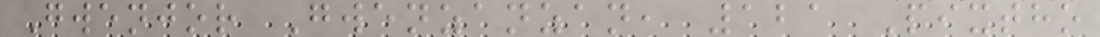Gwenjor Gwenzanzan, 121 Pixtho
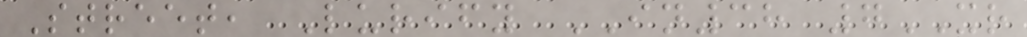Street, Lurify IN38 7XR
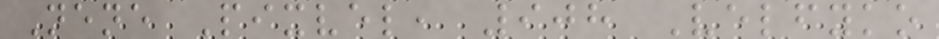Nene Pixvel, 908 Velfyko
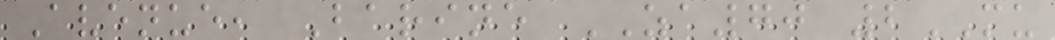Avenue, Barine ZA70 2MU
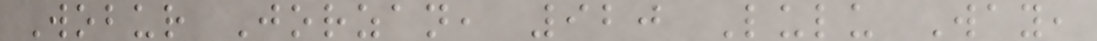Wobur Jorzan, 920 Lulu Way,
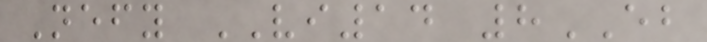Nefy VI14 8EB
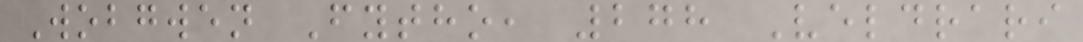Wobgwen Fytho, 278 Veldrari
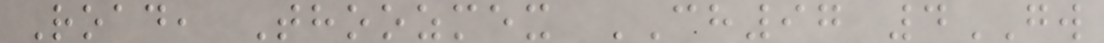Road, Thoozmex CH97 4GW
